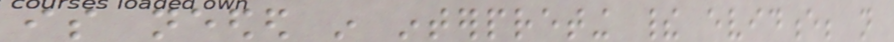is needed in interpreting their evidence; not
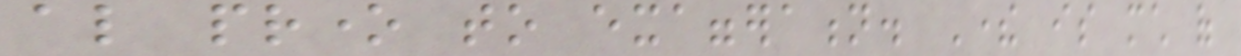also prone to exaggeration. There is much of
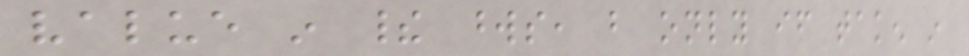value in their words, but only if taken in
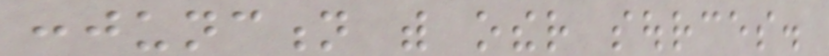conjunction with other sources.
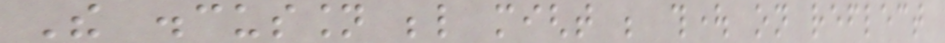The discussion below might be thought on reflect
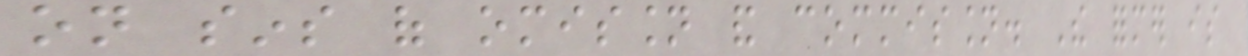on sins of omission and commission. The former is
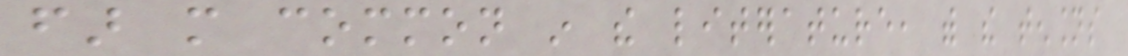far more common in the literature, with the tensions
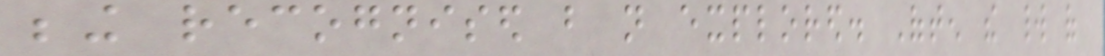being recognised but not explored. Often the world of
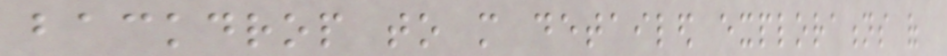backdrop to more detailed explorations of
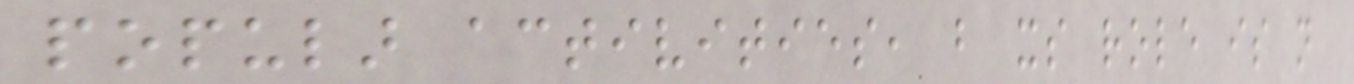popular activities, but its role is not
